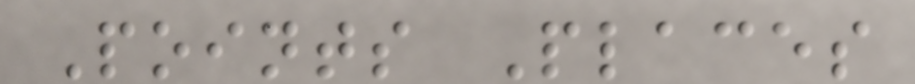Points Places
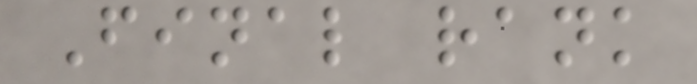Final rank
